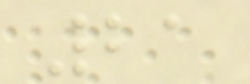21
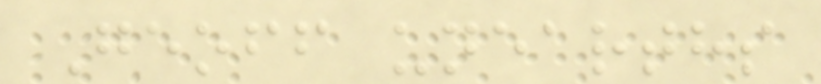Geoff unearths
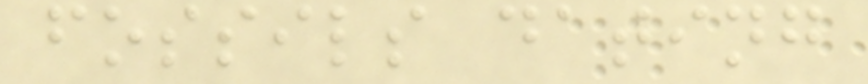fossils dating
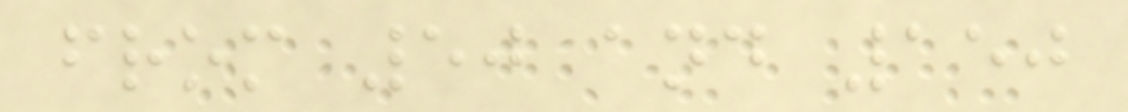from 50 and 150
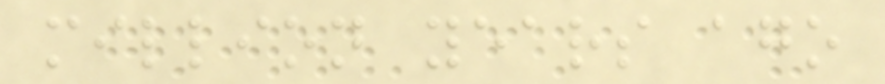million years ago
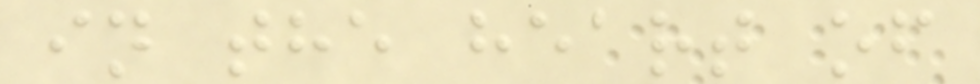in the heart of
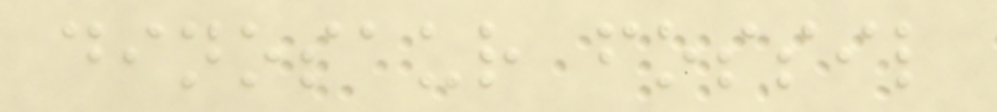dinosaur fossil
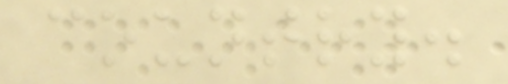country.
